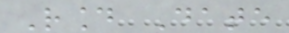Round Date
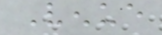Venue
